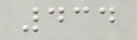434
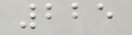225
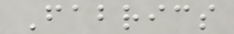Fabrics
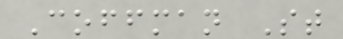Coffman St
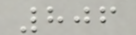806
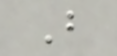B
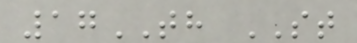17TH ST
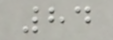84
